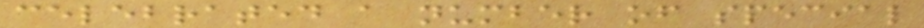celebrated a number of special
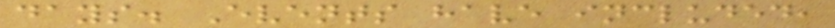days. Events have included,
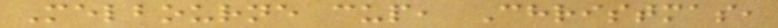Melbourne cup, Christmas,
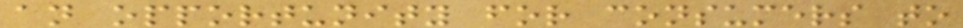an opportunity for consumers to
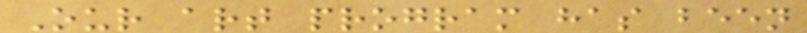Our art program has been
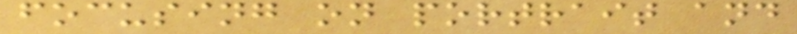focusing on portrait and
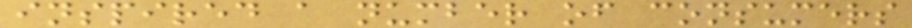inspired a number of consumers
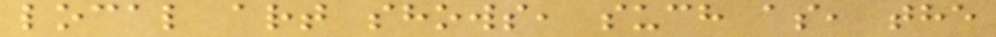local art shows, such as, the
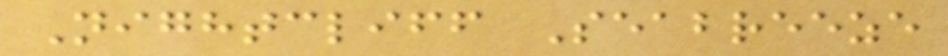Nightcliff Seabreeze
